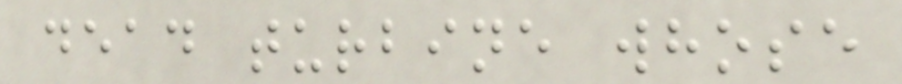dead turbine whose
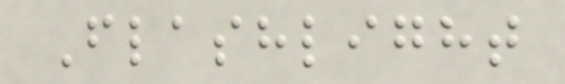Flashlight
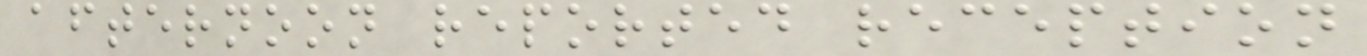afternoon reported reception
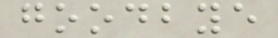goodbye
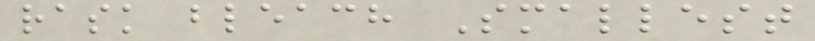rask bleach Smallest
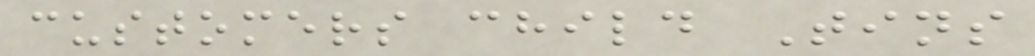customers child Tins
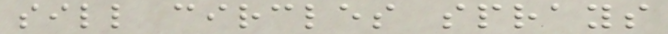sill circles sprays
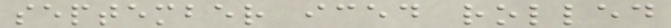september iced rolled
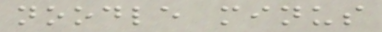noodle minus
